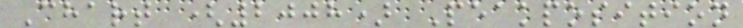Chart (2008) Peakposition
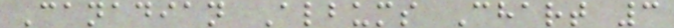Canadian Albums Chart 3
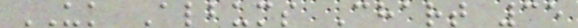UK Albums Chart 35
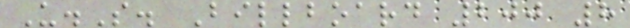U.S. Billboard 200 8
